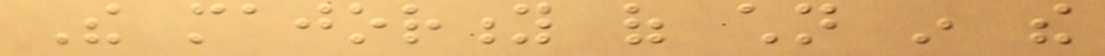The majority of children in the
